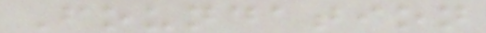Foundation
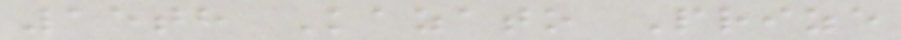15th Kazato Prize
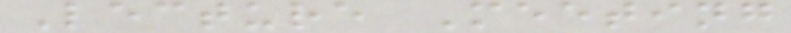Lecture Meeting
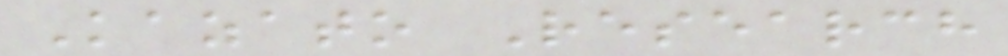Kazato Research
